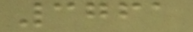3761
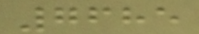7685
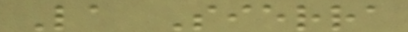La Sierra
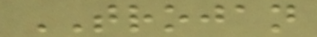TROJAN
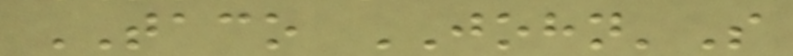TACO JOHN'S
